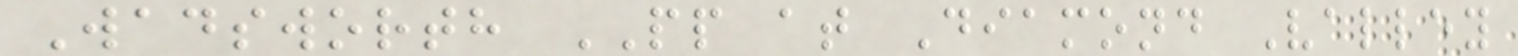Wadsworth PP at Diamond Valley
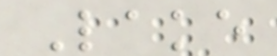Lake
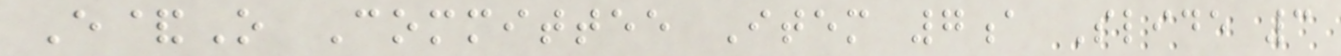E&O Committee Item 7a Slide 3
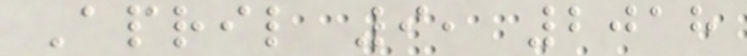April 9, 2018
